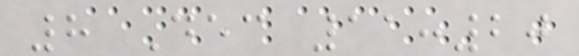8 Dec 11:20
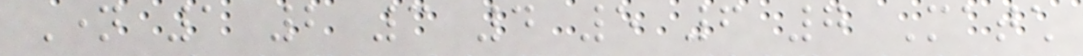Name 1 2 3 4 5 6 7 Match
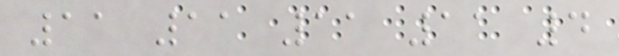11 11 11 11 4
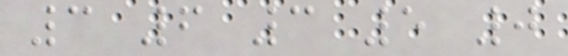3 6 3 5 0
